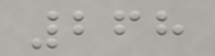268
